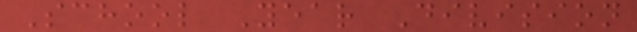School Year Division
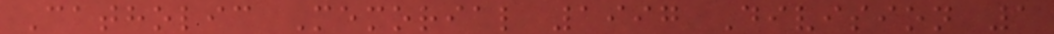Catholic Memorial 1997 Division 1
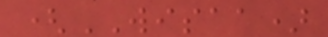(WISAA)
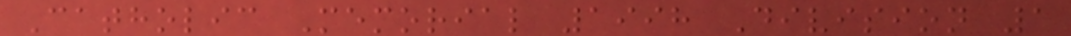Catholic Memorial 1998 Division 1
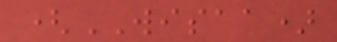(WISAA)
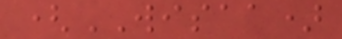(WISAA)
